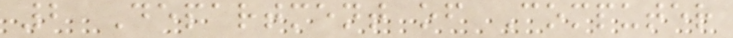2 Department of Computer
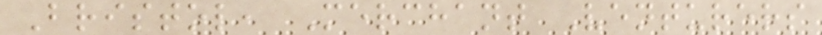Bristol, Merchant Venturers
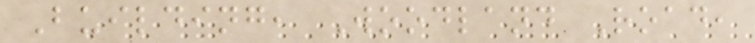Building, Woodland Road,
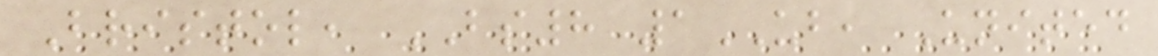Bristol, BS8 1UB, United
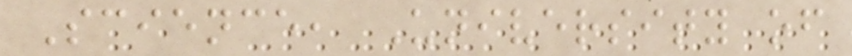Science, University of
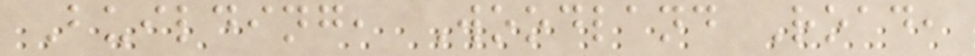Building, Woodland Road,
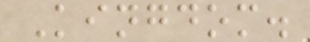Kingdom.
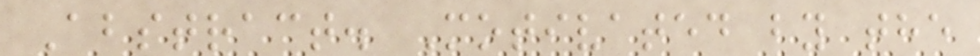Abstract. Motivated by the
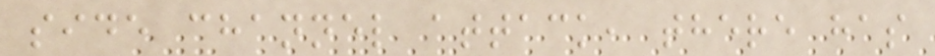side channel attack, there has
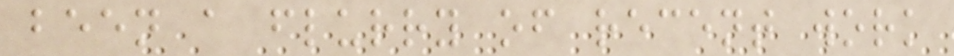been a flurry of recent work
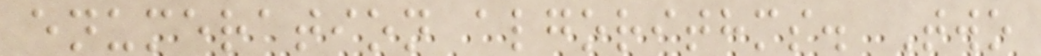enumeration algorithms. Two
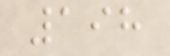198
